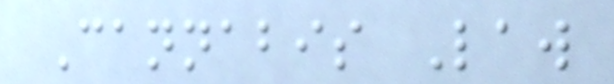Cannabis Law
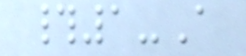#1-A
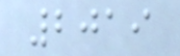2019
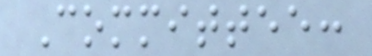Committee:
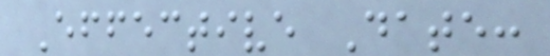Effective Date:
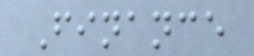Finance
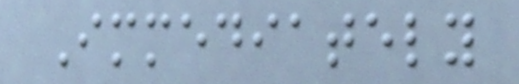Immediately
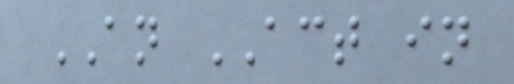AN ACT in
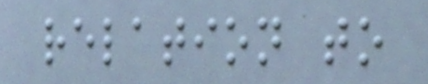relation to
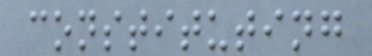constituting
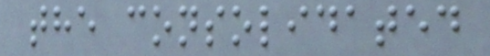the consolidated
